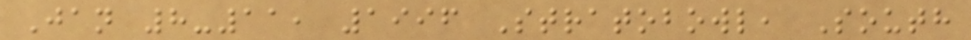Jan 8-11, 1996 Stratobowl, South
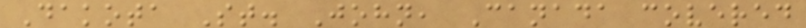Dakota St. John, Canada covered
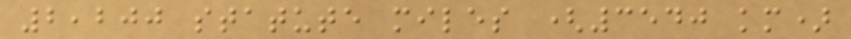2,200 statute miles (3540 km)
